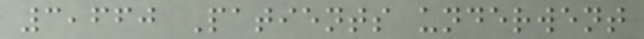3,660 Patients underwent
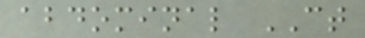abdominal CT
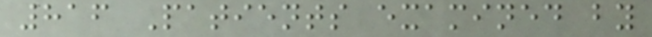816 Patients examined by
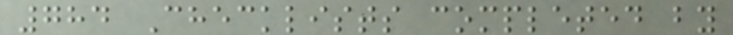784 Checklists completed by
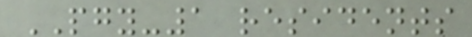PGY-1 residents
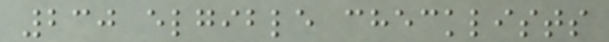230 elgible checklists
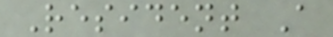Resident A
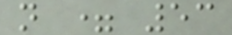n = 53
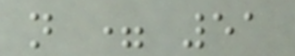n = 51
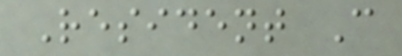Resident C
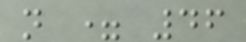n = 46
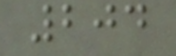204
